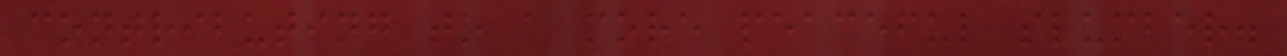contributing to a more peaceful slumber.
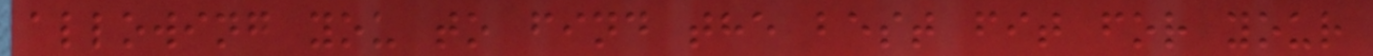allowing you to find the best fit for your
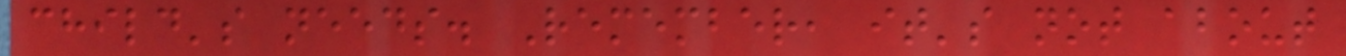child's needs. Remember, it's not about
